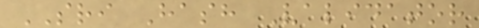SRI Hash Validator
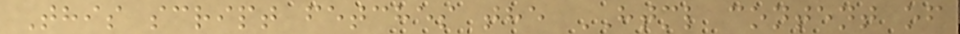This script fetches the HTML content of
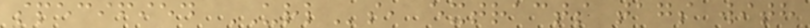specified URLs, extracts tags with
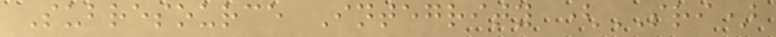Subresource Integrity (SRI)
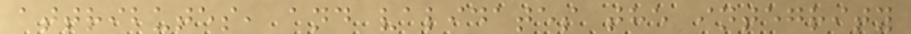attributes, and validates the integrity
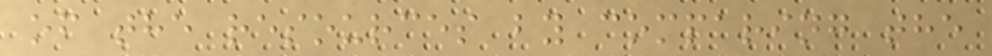of the resources by comparing the
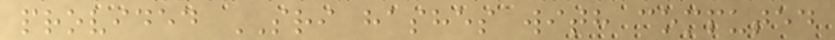provided SRI hashes with computed
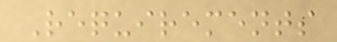Requirements
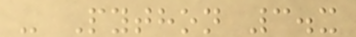- Python 3.x
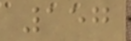157
